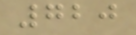720
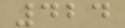424
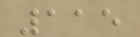115
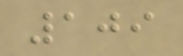109
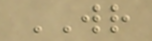WR
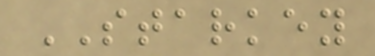STARKEY
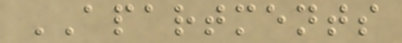APARTMENTS
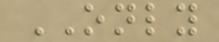ONLY
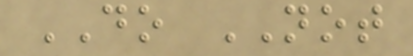DO NOT
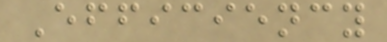Efficiency
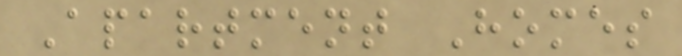Apartment Homes
